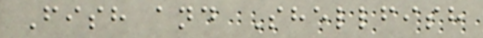Fish and Shellfish
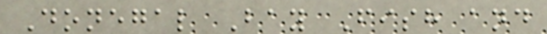Donegal Bay Fish and
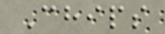Chips
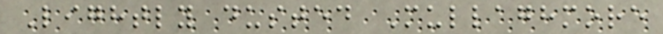Lightly dusted Mullaghmore
